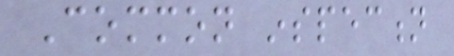Common inspection
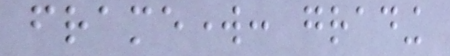framework: grading
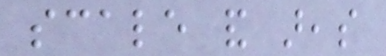scale and areas
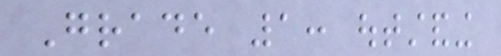Grade 1: outstanding
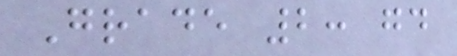Grade 2: good
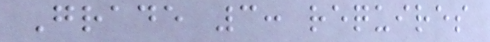Grade 3: requires
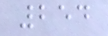254
